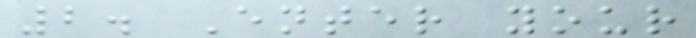2. Enter your
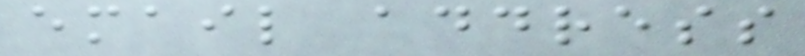email address
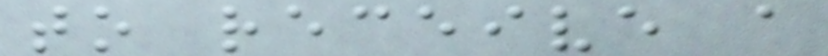to receive a
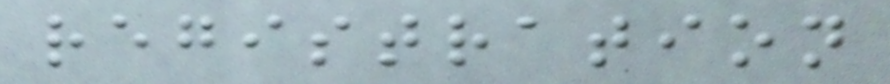registration
